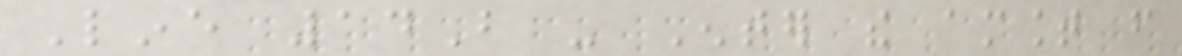Line 14B - Enter the amount from
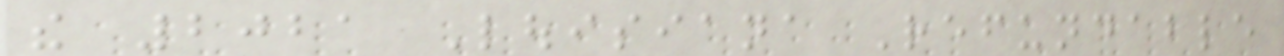the 2021 Louisiana Refundable
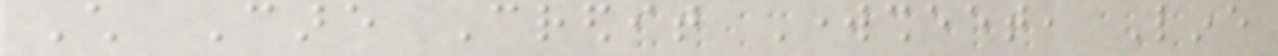Child Care Credit Worksheet, Line
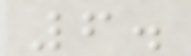6.
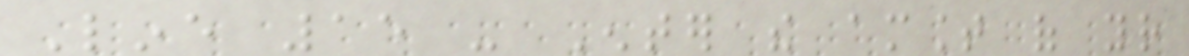Line 15 - Enter the amount of your
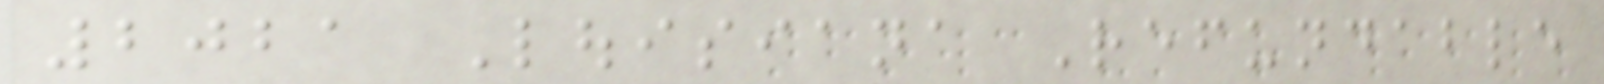2021 Louisiana Refundable
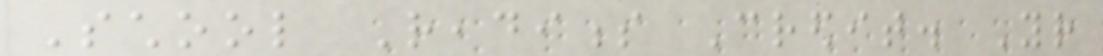School Readiness Credit. Your
